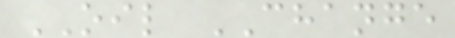OIL CHANGE
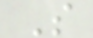S
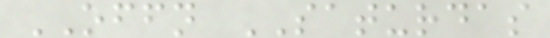OFFN SATURDAS
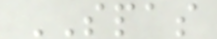SPAS
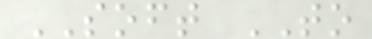SOFT TO
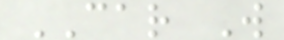CAR W
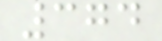374
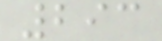293
